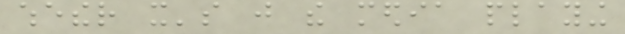whether it's just the media playing
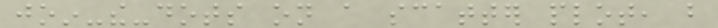join-the-dots on a scatter plot, but
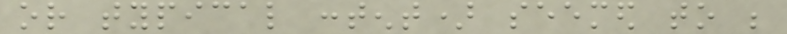or typical content) seemed to be
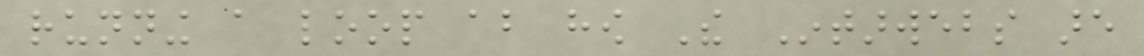running a loop about how The Intarwebs are
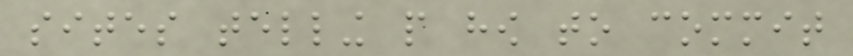sites telling people how to commit
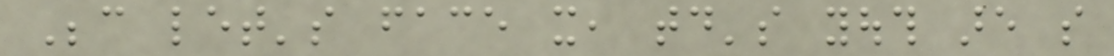Because let's face it, today's youth are so
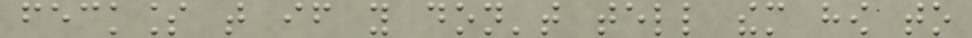feckless that if you don't tell them how to
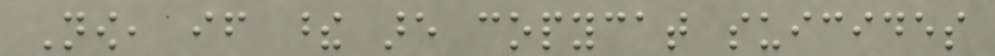Now, if these are copycat suicides
